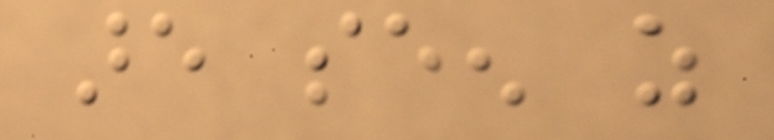are seen as
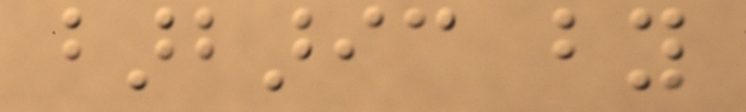barbaric by
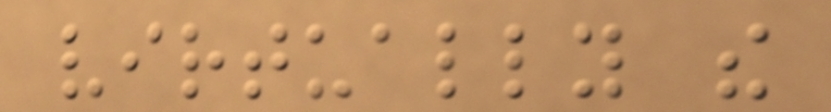virtually the
